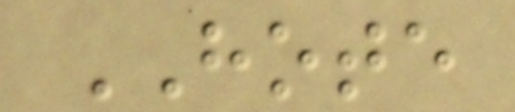HOTE
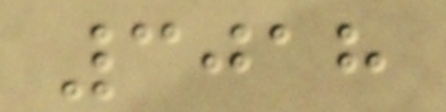3018
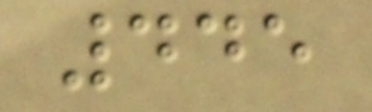445
